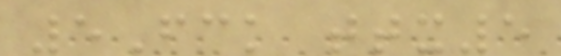5Fck ttx5
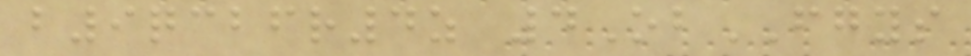b9qcbfr4z 4ObFGYS
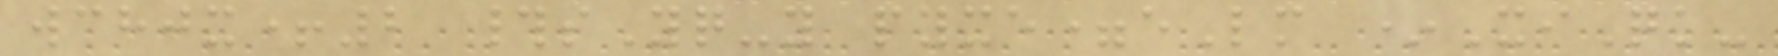wchjx+2 #sYq-y pyxe=eLm *XiQk-
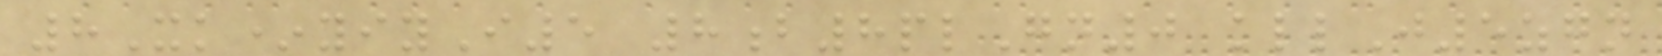8Xk*yiyI5 8b8plGn0 kllJ5zgn
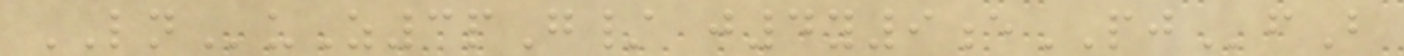LNuZ3pG/ j4y9ePJfB
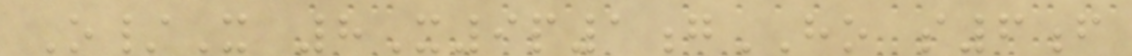O/X 8X9p1gHO s6f
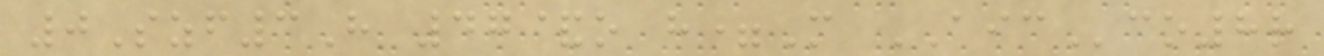0Szf3H 47&o h=M AICco8r
